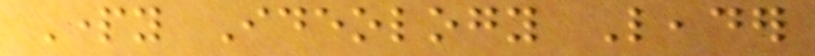Party Ideology Leader
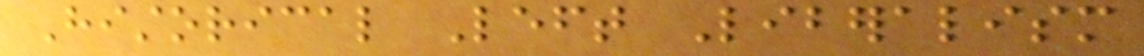Historical Left Liberalism
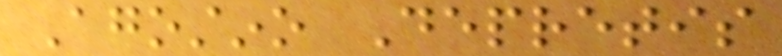Agostino Depretis
